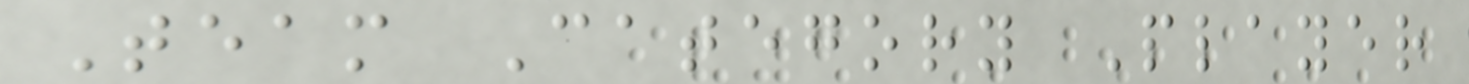Team Category Player
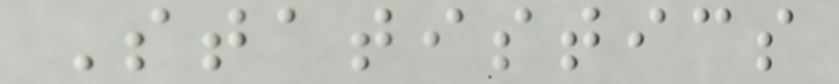Statistics
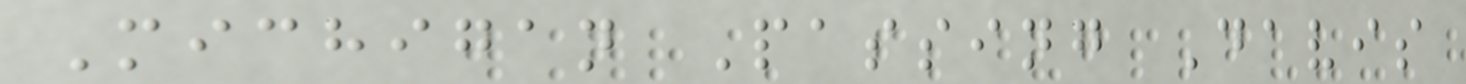Michigan Passing Davis
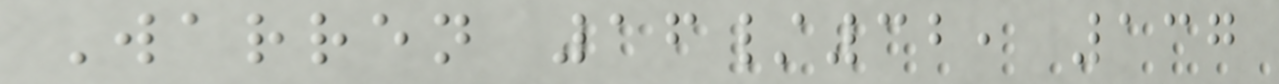Warren 16/32, 137
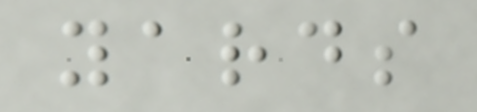yards
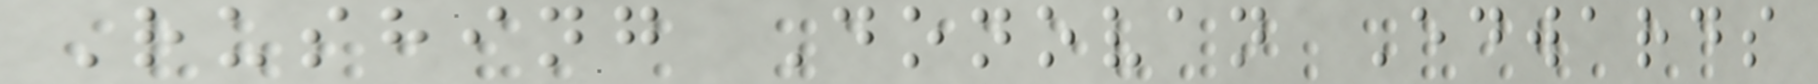Rushing Donovan Edwards
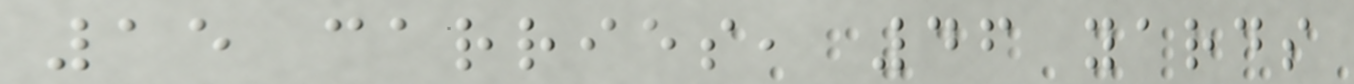15 carries, 46 yards
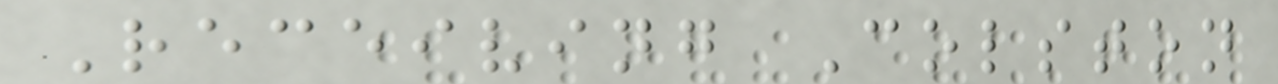Receiving Colston
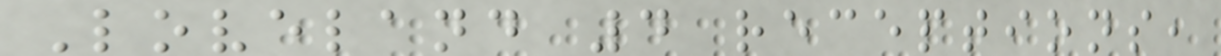Loveland 4 receptions,
